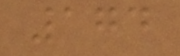174
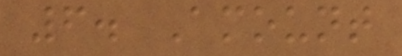6. Amount
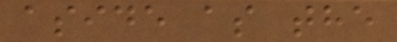aside as the
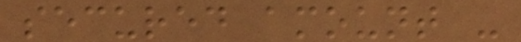secured amount -
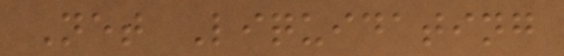Net Liquidating
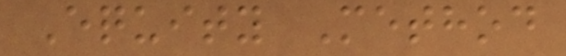Equity Method
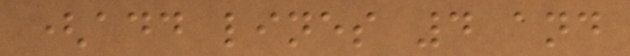(add lines 4 and
